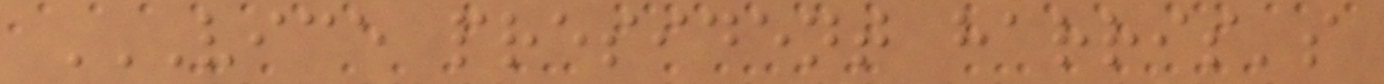VICE PRESIDENT HARRIS'S
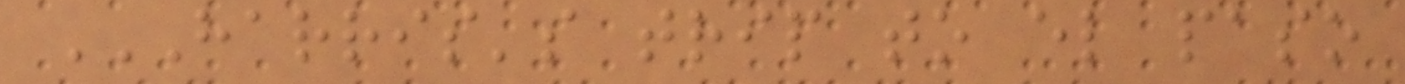HARRIS'S TRIP TO EL PASO
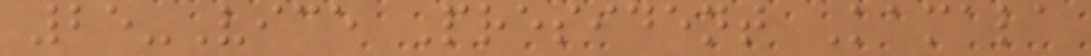25-Vice President Kamala
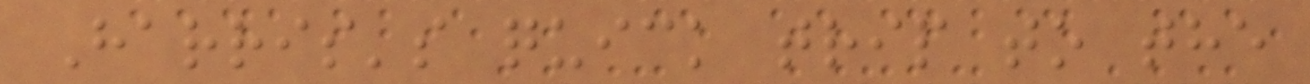Harris's quick trip to the
